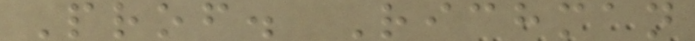Prof. Richman
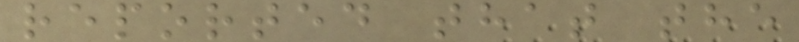reported that the
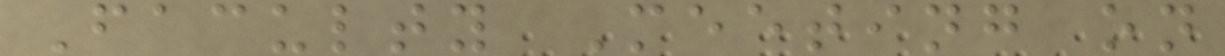Faculty Meeting on
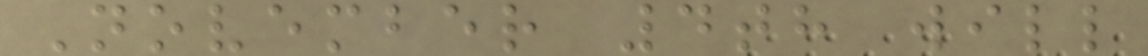November 4th will
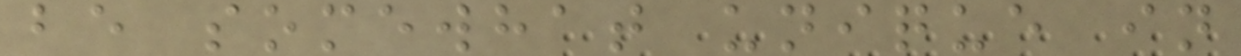be somewhat unique in
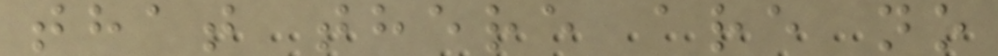that there are no
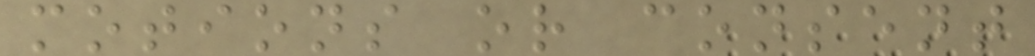motions or consent
